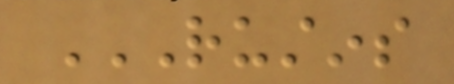RUSTINS
